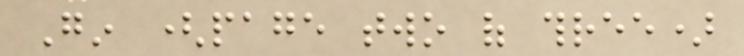Gin (page two of three)
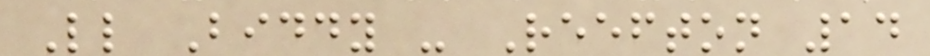Little Biddy - Reefton 14
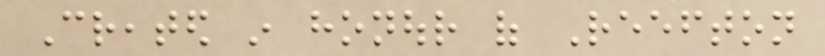Created in honour of Reefton
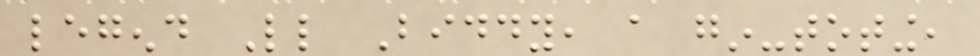legend Little Biddy, a gin-toting,
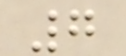7
